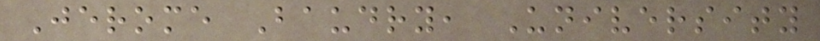Jerome Baudry, University
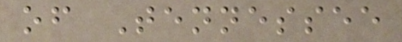of Tennessee
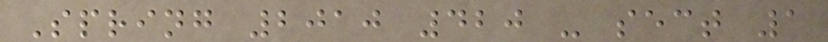Spring 2010 420 - sect 1
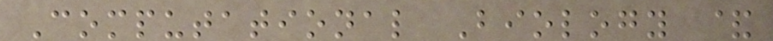Computational Biology &
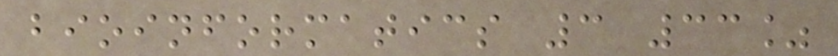bioinformatics 3 33%
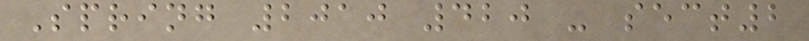Spring 2010 420 - sect2
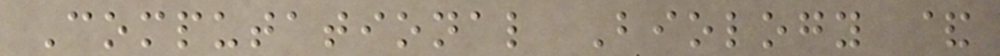Computational Biology &
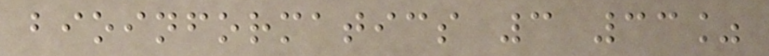bioinformatics 3 33%
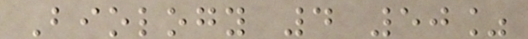Biology 4 50%
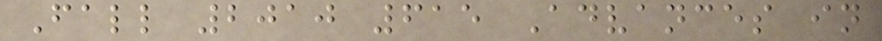Fall 2010 615 Advances in
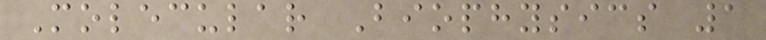Molecular Biophysics 1
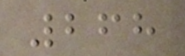268
